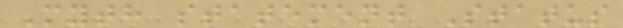Myth statement Status
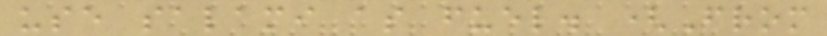use salami as fuel. (From
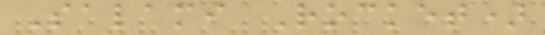Salami Rocket)
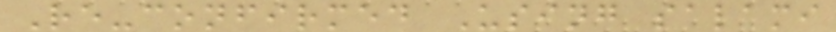Re-confirmed Using salami
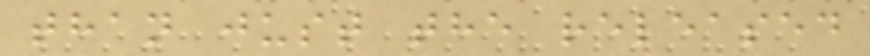than just the released
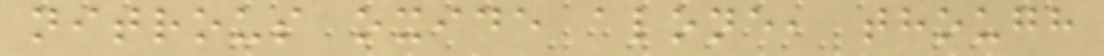nitrous oxide alone, though
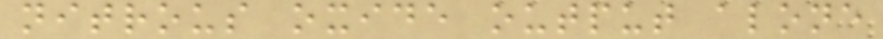nitrous oxide output alone
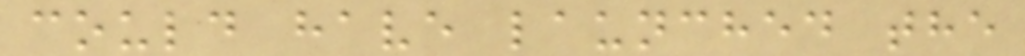could have launched the
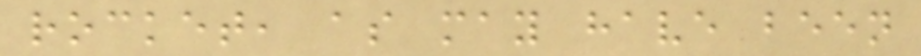rocket, as may have been
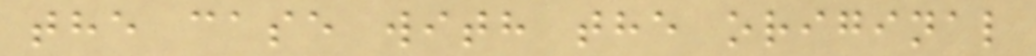the case with the original
